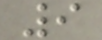9
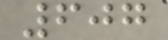607
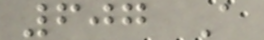607 A
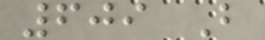609 B
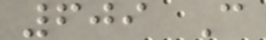609 C
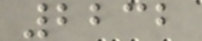2232
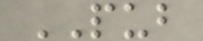PUB
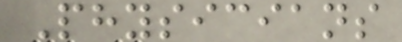Physicians
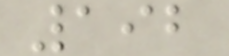192
